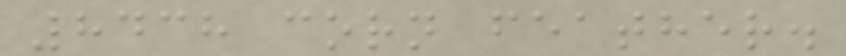8438 corn feather.
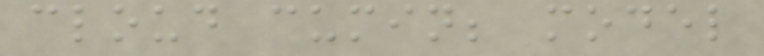cloud cumin; model
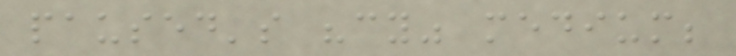paused's "cy" medium;
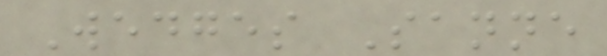Wedges Sanne
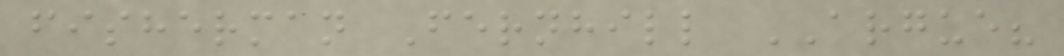fisherman Fernhill ARGUE?
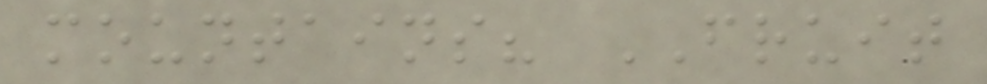mountains? FRUIT
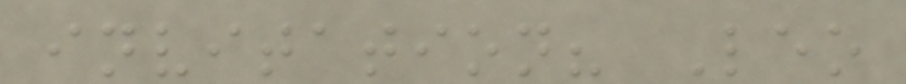invitation? Leo
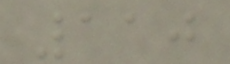110
